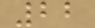22
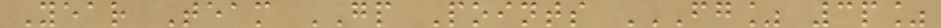Year Team GP Points FG% 3P%
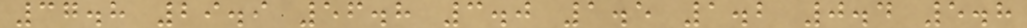37.8 29.9 56.8 3.0 1.5 1.2 0.4 5.8
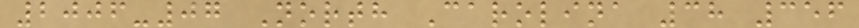2006-07 North Carolina 38 356
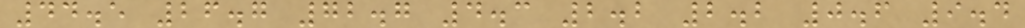44.5 26.7 72.7 4.3 2.2 2.2 0.6 9.4
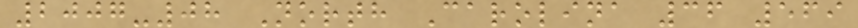2007-08 North Carolina 36 569
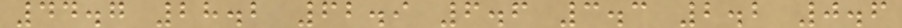44.7 28.2 62.9 6.6 3.3 2.2 0.6
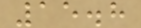15.8
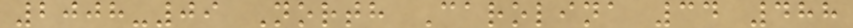2008-09 North Carolina 34 488
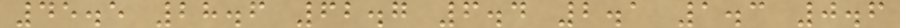45.5 28.6 62.7 6.4 2.1 1.3 0.6
